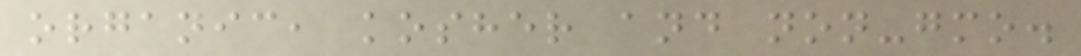organic, kosher and non-gmo.
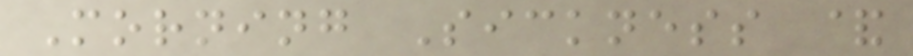Morning Sickness &
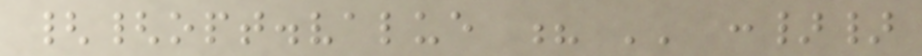{{opt.value ? '' :}}
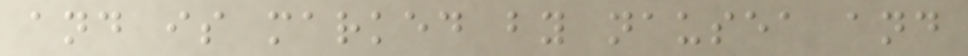and is marked by nausea and
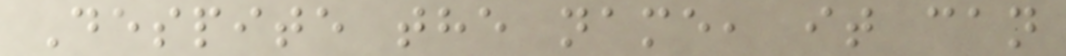Despite the name, it can
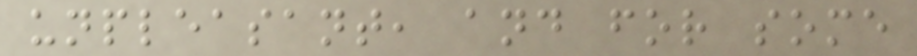unpleasant, and for some
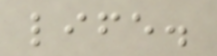life.
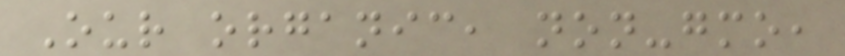Our organic, non-gmo,
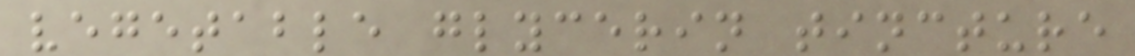vegetable glycerin tincture
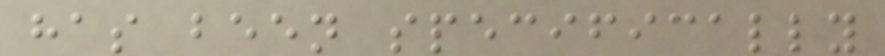has been specifically
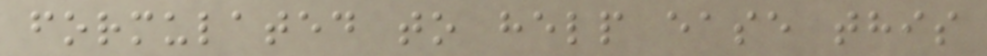formulated to help ease this
